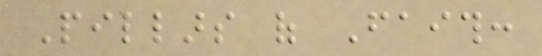Pillars of Faith:
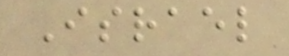Israel
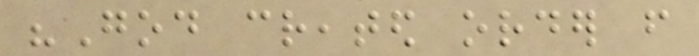"God created order from
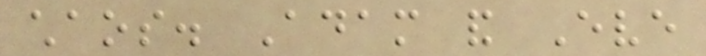chaos. Adam and Eve
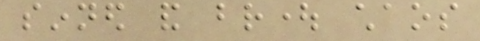sinned and brought chaos
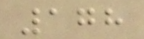178
